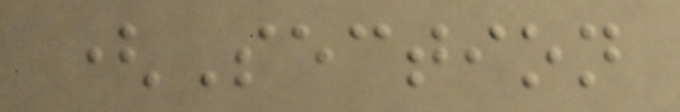(Section
